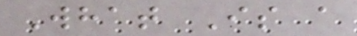What Is a
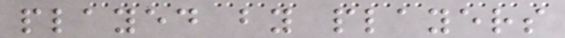played by players
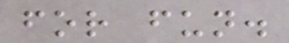for fun.
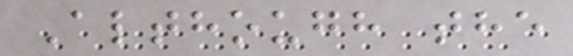Although the
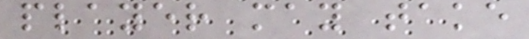player may take
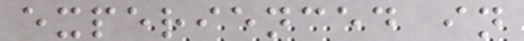experienced in
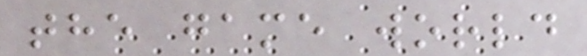the game world
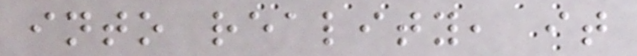into reality, it
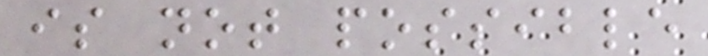is not possible
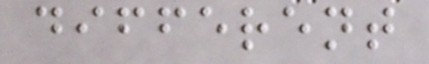different
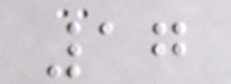17
